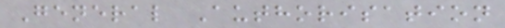General Authorisation
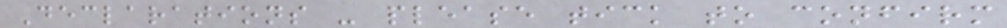Declarations - please tick to confirm
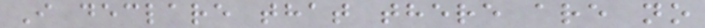I declare that there are no
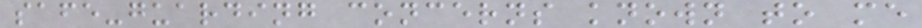safe-guarding concerns known to me
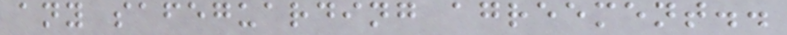any safeguarding agreement..
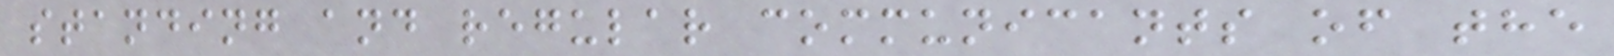standing and regular communicants of the
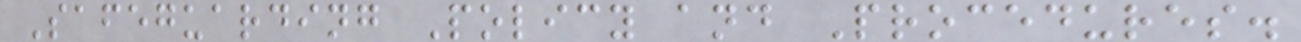Safeguarding Policy and Procedures.
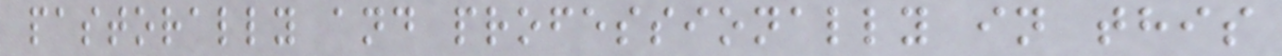pastorally and professionally in this
